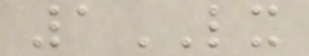1LX
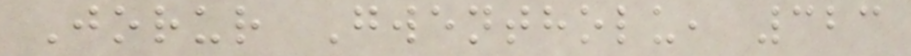Jorur Gwentholu, 323
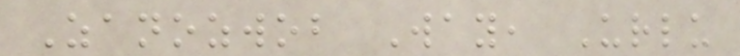Zanozwob Way, Urlu
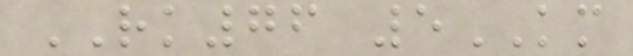RK76 5KM
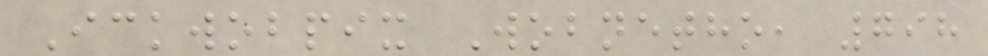Ickwobpix Wobnetho, 798
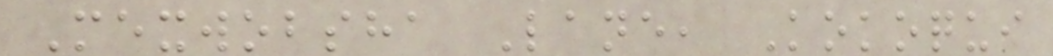Mexwobsha Lane, Kokoqui
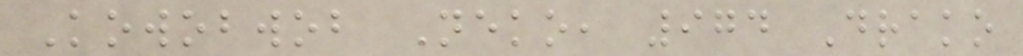Kowobwob Neko, 974 Drako
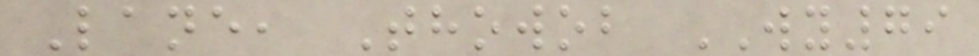Lane, Thowob WY79
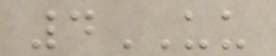4UU
